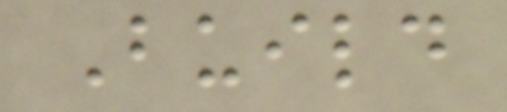Build
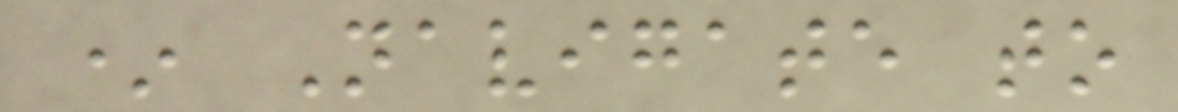* Navigate to
